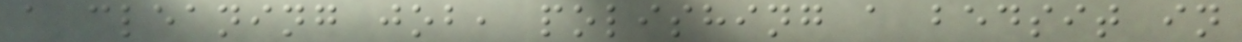a cleaning job, polishing a bedsit in
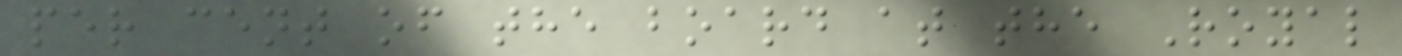per cent of the board at the Royal
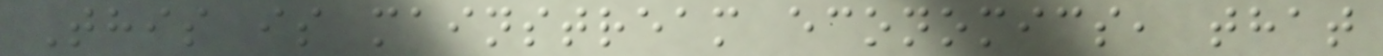This is mainstream economics, that
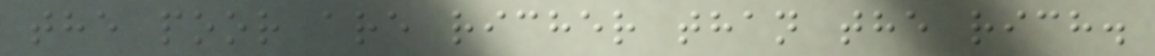the poor are richer than the rich.
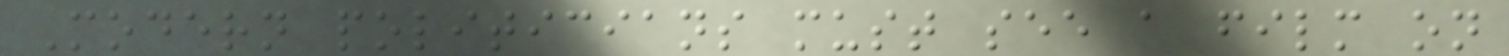Modern politicians must see a film on
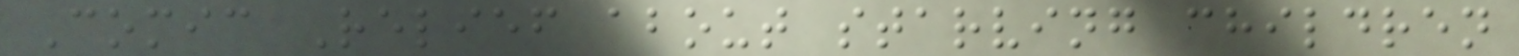Comic Relief about starving children
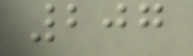207
